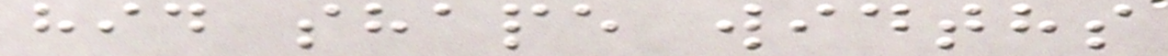hid shape widths
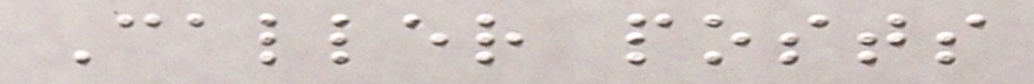Caller posts
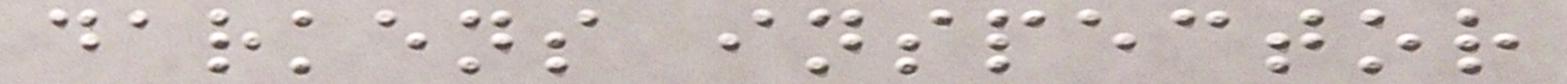darkens inspector
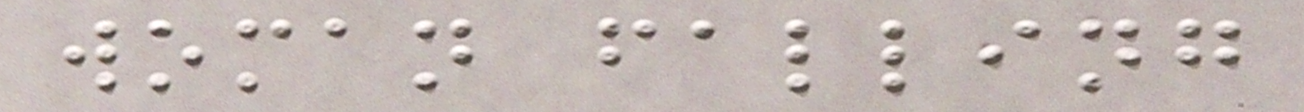woman falling
